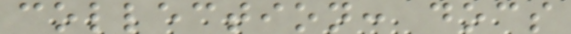collection: docs
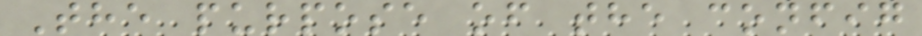The purpose of the config
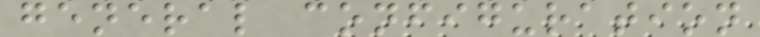general configuration
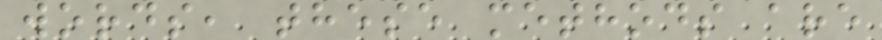words, these methods are
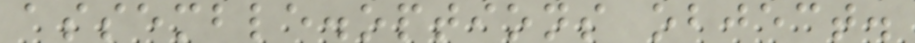assemble.options object.
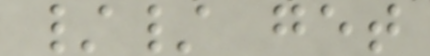// get
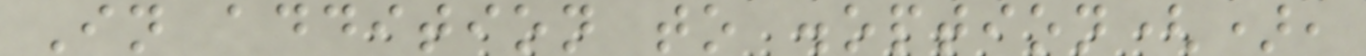In addition to .option(),
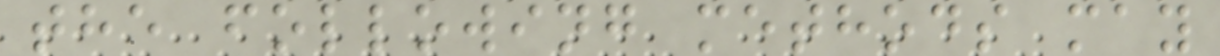the following methods may
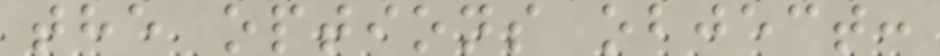the options object:
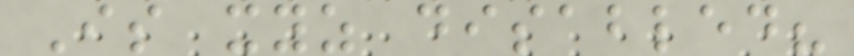Is xyz disabled?
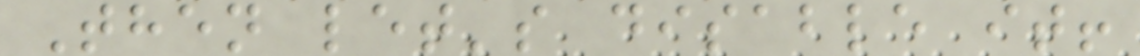Then let's disable it!
